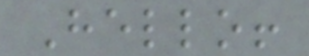Hello!
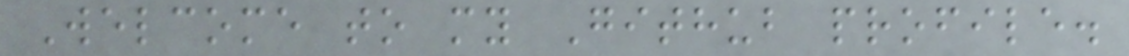Welcome to my Github profile.
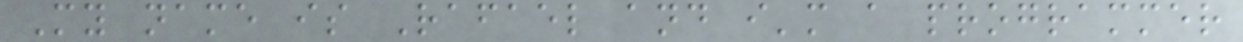My name is Rafael and i'm a programmer
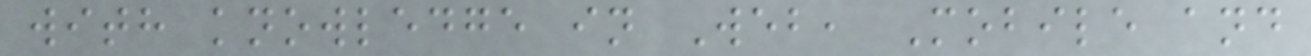with knowledge in Web, Mobile and
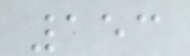153
